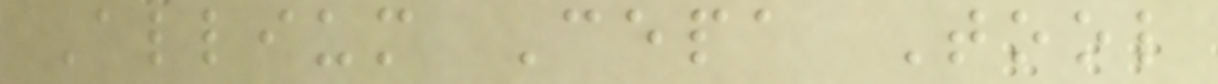Allium Cepa Tool
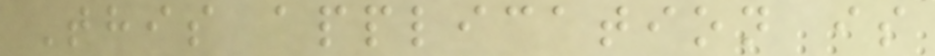This application is
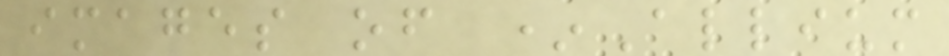images of *Allium
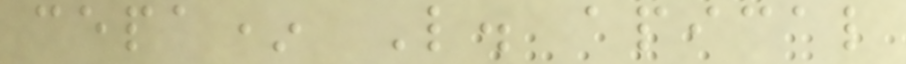cepa* L. apical
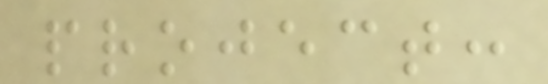project:
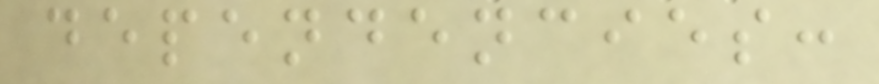dependencies:
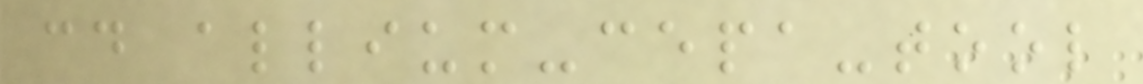cd allium-cepa-tool
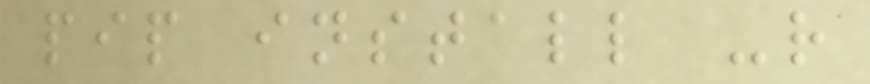pip install -r
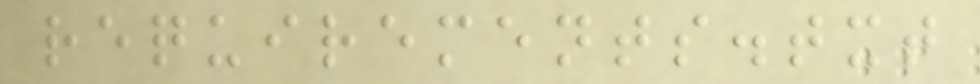requirements.txt
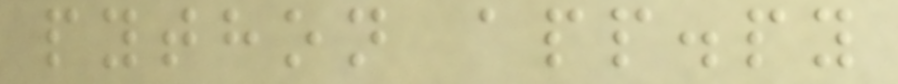python app.py
